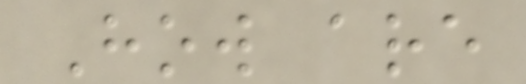How are
